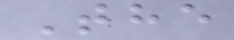The
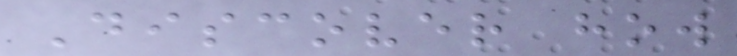Discover how
